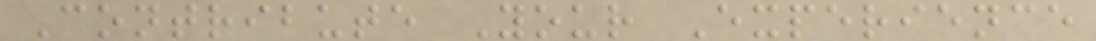Contribute Your Experience
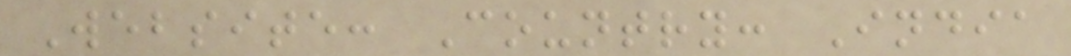Website: Country: India
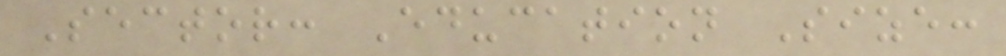Sector: Education Size:
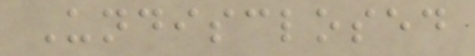Undisclosed
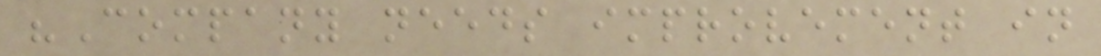"Company needs improvement in
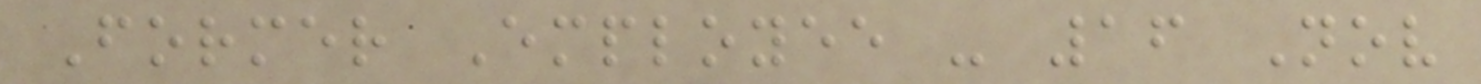Former Employee - 16 Nov
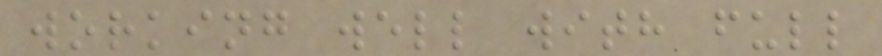working well with full
